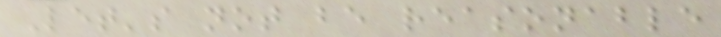Let's not be reasonable
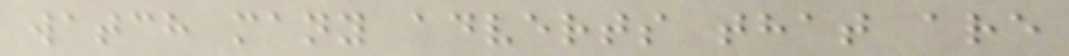watch many adverts that are
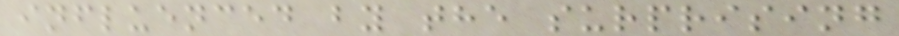influenced by the surprising
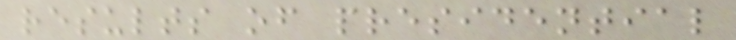results of presidential
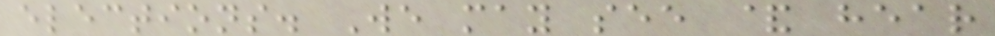elections. We may see & hear
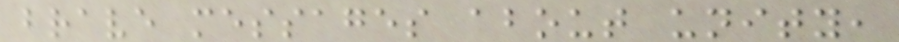brave messages about unity,
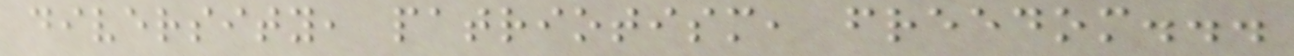diversity, patriotism, freedom...
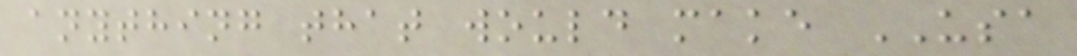anything that would make USA
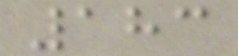183
